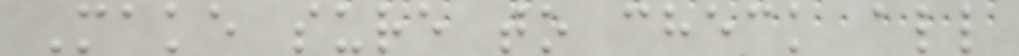Make sure to check all
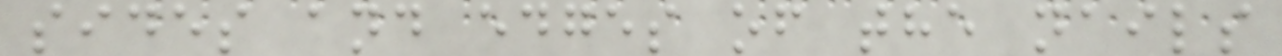sides and edges of the nails
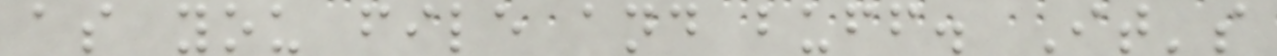as you file and buff. It's
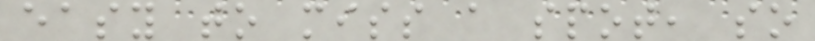easy to miss a spot, so
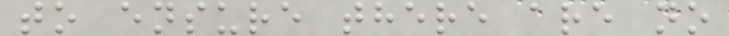to ensure there are no
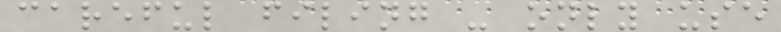careful filing - only use
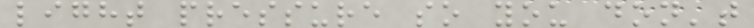light pressure so you don't
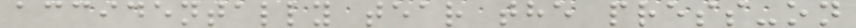accidentally tear the press-on
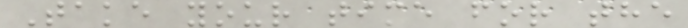Take your time for the
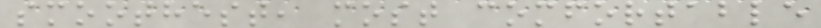smoothest, most comfortable
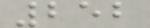252
